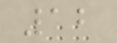12
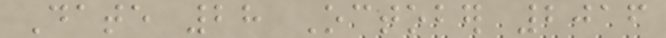Date 28 October 2016
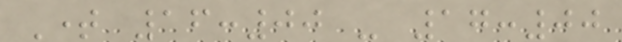Time 16:00 - 17:00
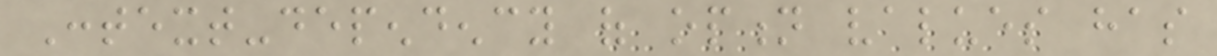Context-dependency of option values has
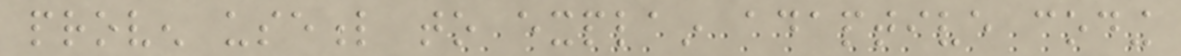proven useful to explain adaptive coding
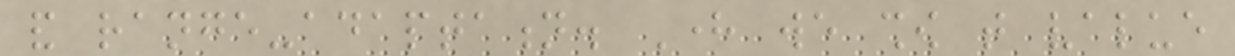and range-adaptation. Here we show that value
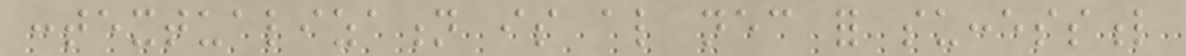contextualization is also necessary for successful
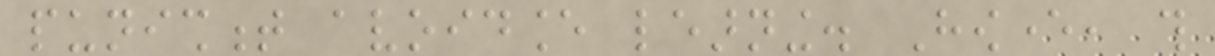punishment avoidance learning. However, this
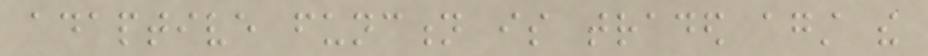adaptive function is traded against the
